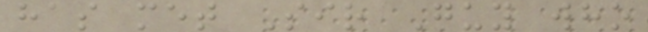has met Sir Guy who
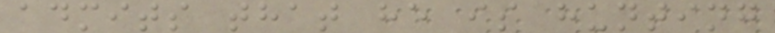admits that he is hunting
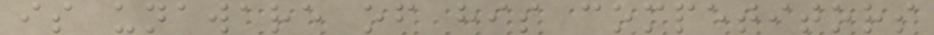is unaware of his competitors
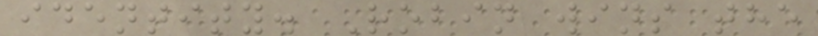identity. Robin wins the
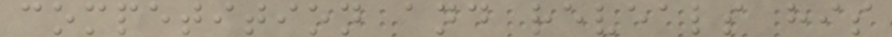competition and reveals his
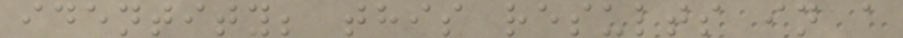identity; this results in a
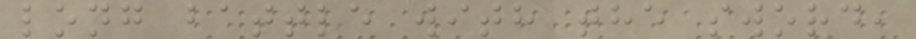long battle with the sword,
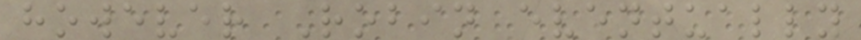however Robin eventually
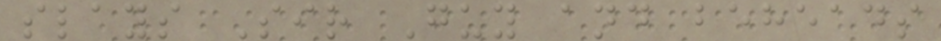slays Sir Guy and beheads
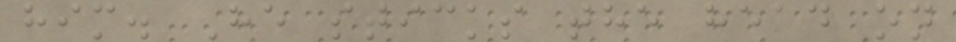him. He sticks the head on
